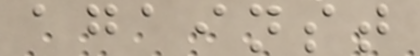against
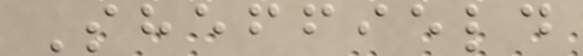Sheffield
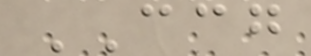CCG
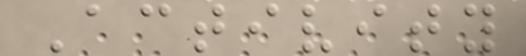Activity
